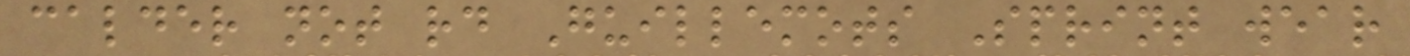calder not rd Guillemots Sprint wear
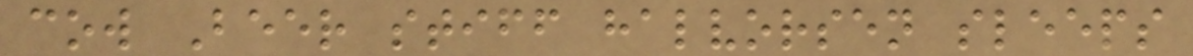cow Beer stiff halvorsen sleeps
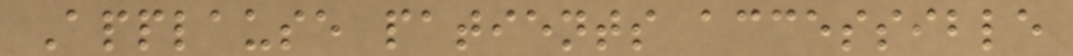Applause patients accessible
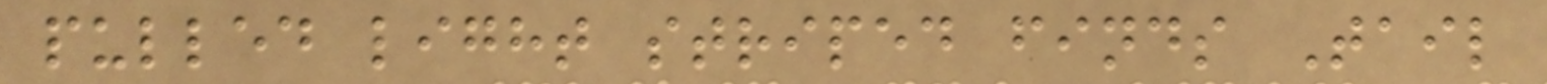pulled light striped finds Tail
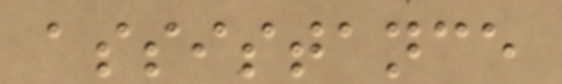assistance
